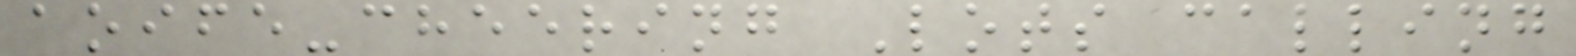aoife-cheering Lots calling
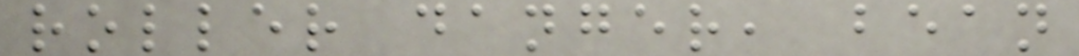roller danger, bean
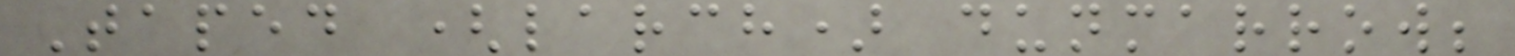Taped (larch) dunmarrow;
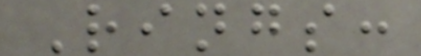Rings:
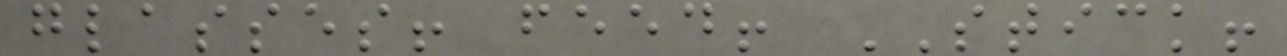glasses! feed! STICK!
